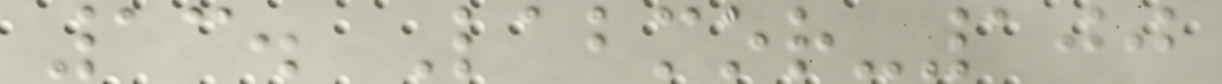13. Labmor-100
